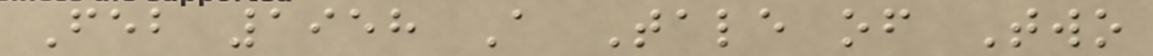Feb 1958 A Tale of Two
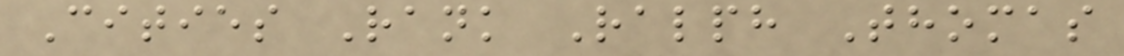Cities Rank Ralph Thomas
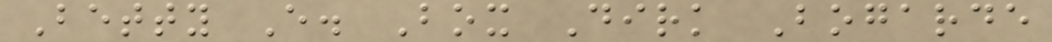Betty E. Box Dirk Bogarde
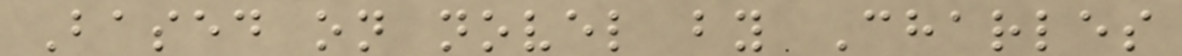Based on novel by Charles
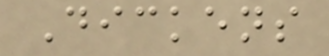Dickens
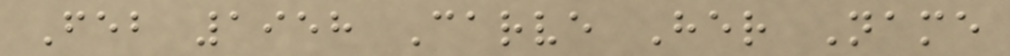Feb 1958 Carve Her Name
